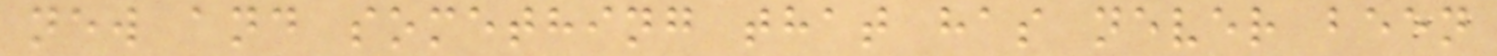new and something that has never been
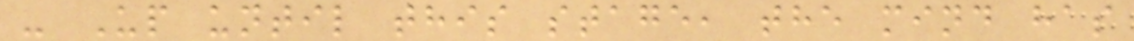- Up until this stage, the mind has
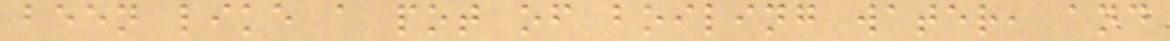been like a pot of boiling water, and
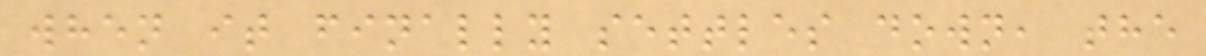when it finally settles down, the
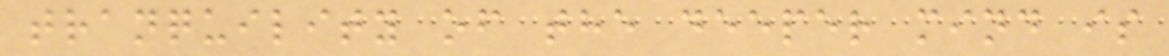tranquility of the deeper mind is
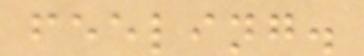feeling.
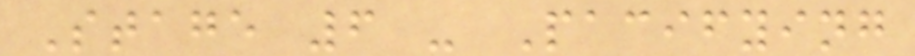Stage 6 - Pacifying
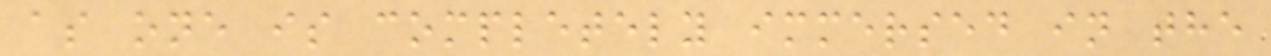as one is completely immersed in the
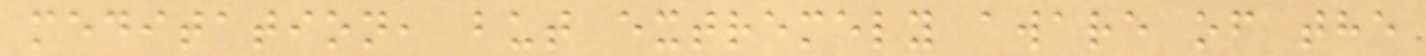meditation, but extremely aware of the
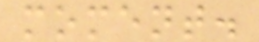moment.
